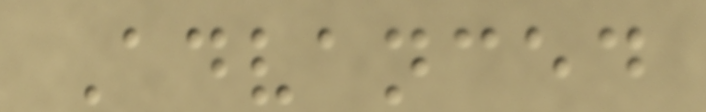Advanced
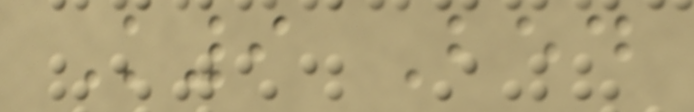K9 Bed
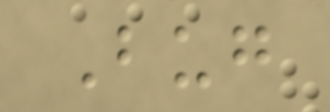Bug
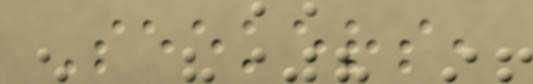Seekers,
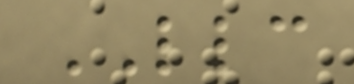LLC
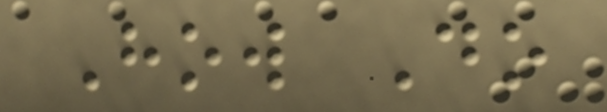How Do
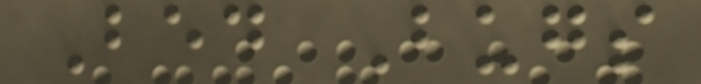Bed Bugs
